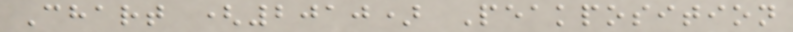Chart (2010) Peakposition
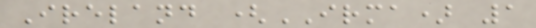Ireland (IRMA) 1
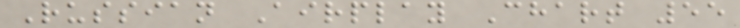Russian Airplay Chart 55
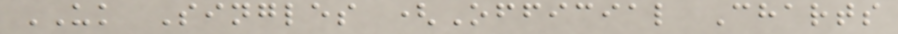UK Singles (Official Charts
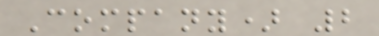Company) 2
